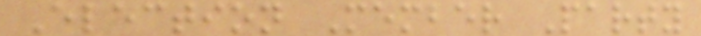Election Member Party
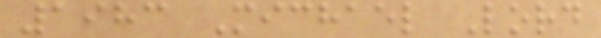1983 Michael Lord
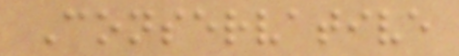Conservative
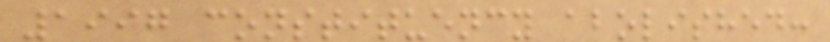1997 constituency abolished:
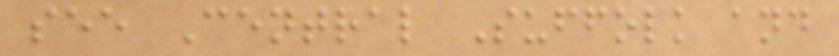see Central Suffolk and
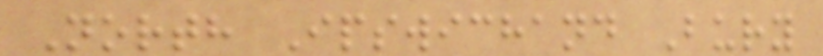North Ipswichand Bury
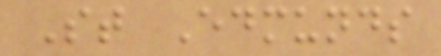St Edmunds
